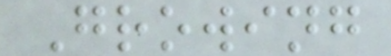Growing
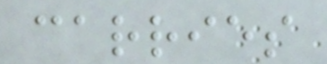carries
